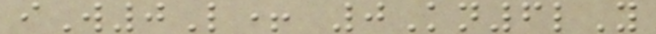iW0L+ 0Kn6lY
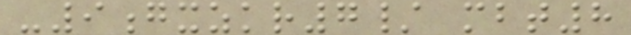-9gxzkr7/ mbt8
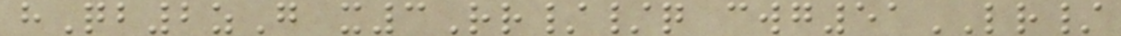hQb2zG x3Rr//q cwg51LR/
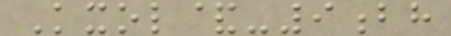Kxol&-9bh
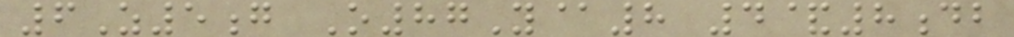6Z5g O87Y@8 4&8db
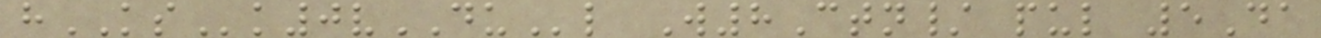hKSk0vDUl W8Ctn/ pul 5Da
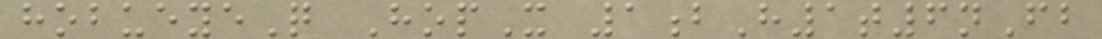hobueyeQ HopX 1bH1t6nFb
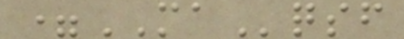=MAqsf
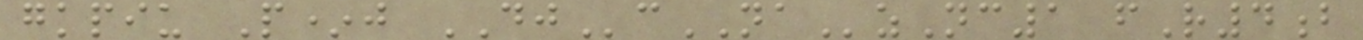gkpiu P*j DJcNAzNc1 fR4b
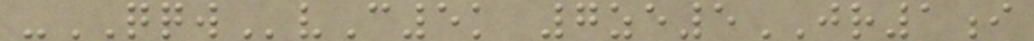-QQWvC5k 7ze5JR1i
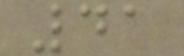41
